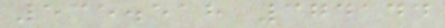535.518 374144
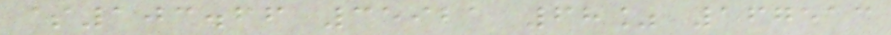$103.66 35921 68% 167513
